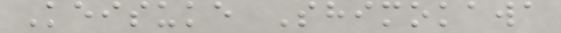Keisuke Shimokawa
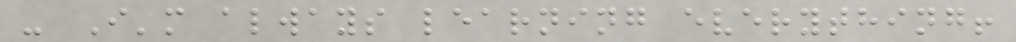- I'm always learning everything!
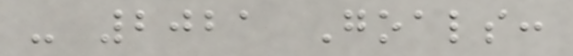- 2021 Goals:
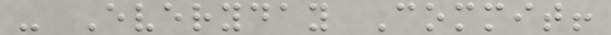- Everyday Commit!
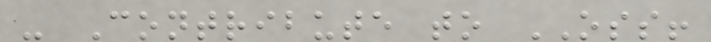- Contribute to OSS!
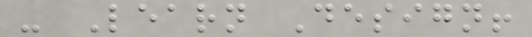- Learn Design!
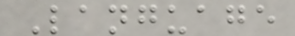Language
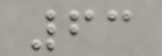63
